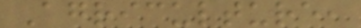Agriculture,
